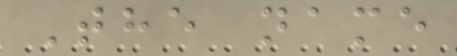The name
